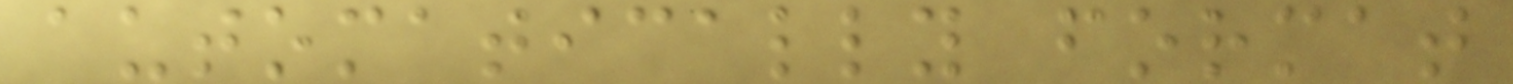automatically format
